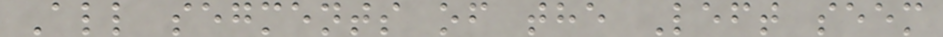All segments of the Left seem
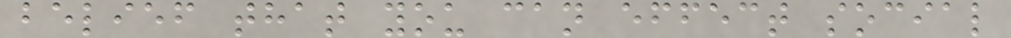belief that you can effect social
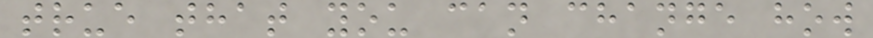true that you can change how
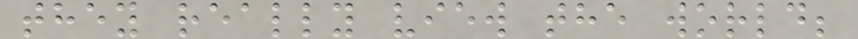they really view the world;
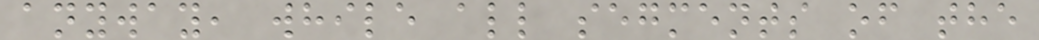anyway, while all segments of the
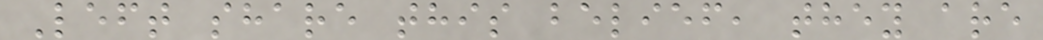Left share this belief, they are
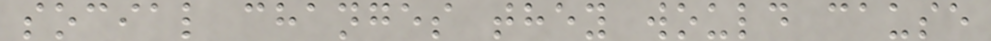social changes they would cause
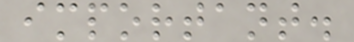important.
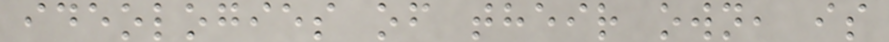ideologies of their own, is
